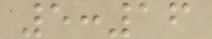5:16
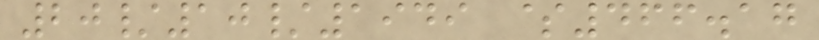20/10/1949 $466.17
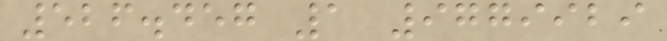526.457 1 9779929
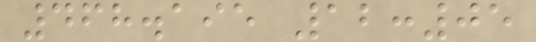468.195 12:05
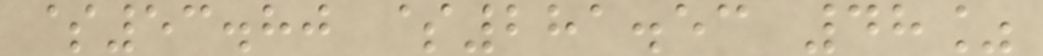$53.80 $281.53 48%
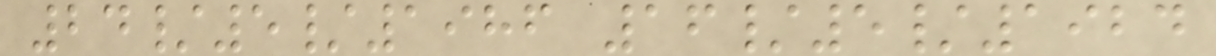24/5/1986 16/5/1924
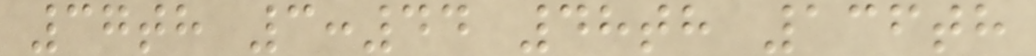37th 3:44 48th 136th
